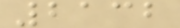2132
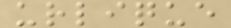urlique
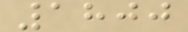1800
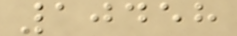10458
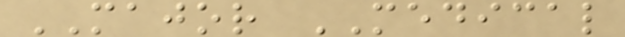MAJOR MEDICAL
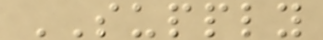SUPPLY
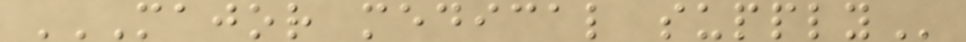MAJOR MEDICAL SUPPLY
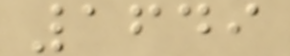1649
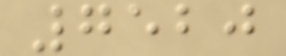7520
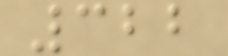322
